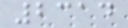2314
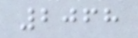2068
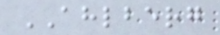AHLBERG
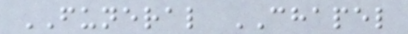FUNERAL CHAPEL
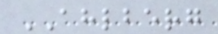AHLBERG
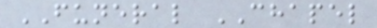FUNERAL CHAPEL
